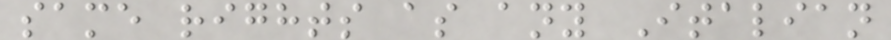same rights as any Italian
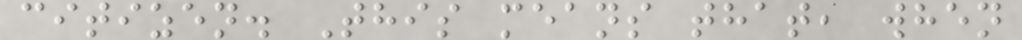citizen. This means that, when
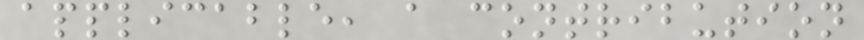applicable, a contribution
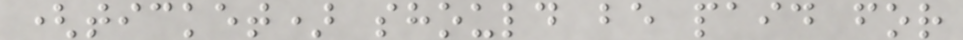(ticket) should be paid for
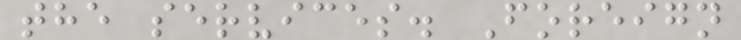the services. Foreign
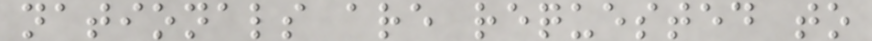nationals are requested to
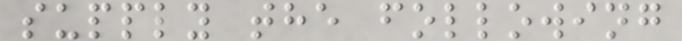supply the following
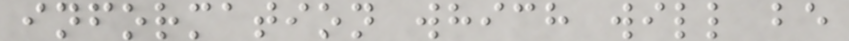information which will be
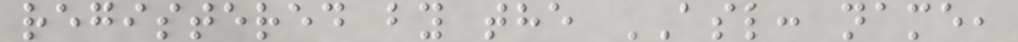registered by the ASL: name,
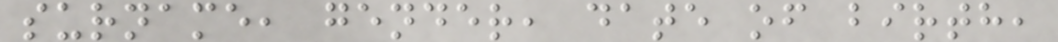surname, gender, date of birth,
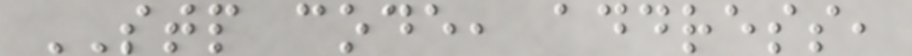STP code, address,
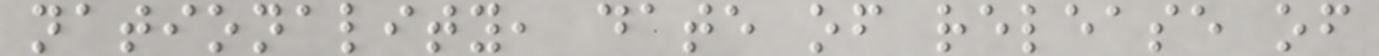nationality, date of release of
